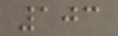103
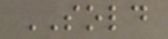SOLD
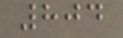804
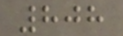808
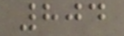804
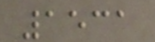1531
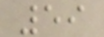59
